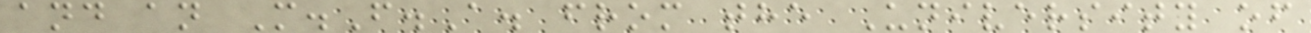and an M.F.A. from the University of
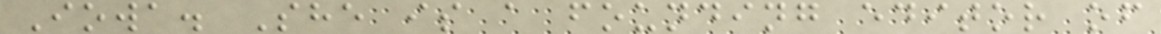Iowa. She is a founding editor of
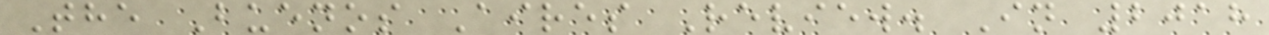The Buenos Aires Review. In 2018
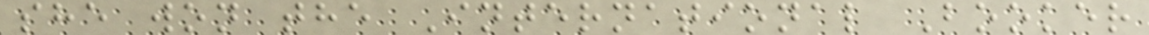she won the International Booker
